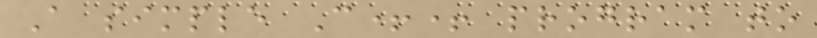A simple C++ program to
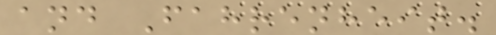and Fahrenheit.
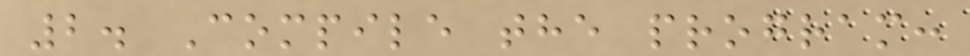2. Compile the program:
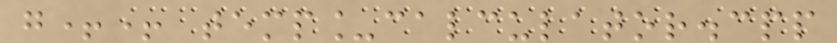g++ temp_calculator.cpp
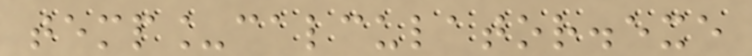temp_calculator.exe
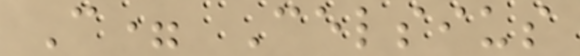C= Celsius
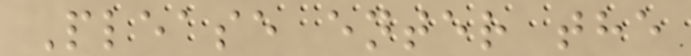Please enter the
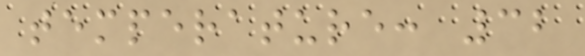temperature: 32
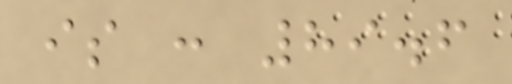is : 89.6
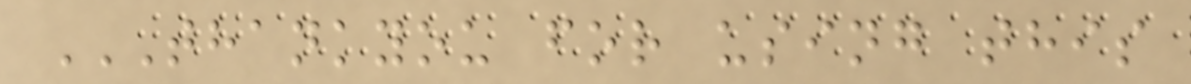THANKYOU FOR USING THIS
